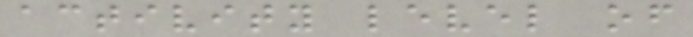activity level of
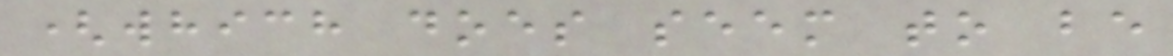(which does seem to be
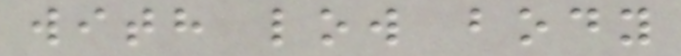with low body
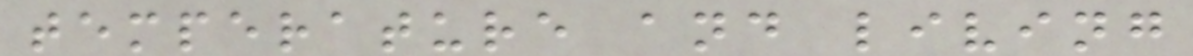temperature and living
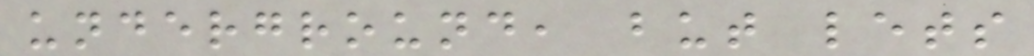underground, but lets
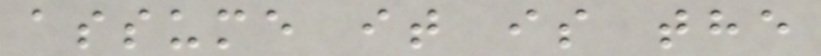assume it is the
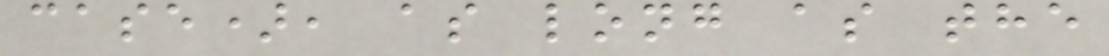case), as long as the
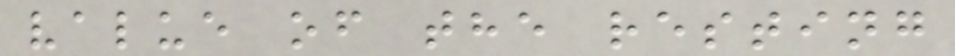value of the resting
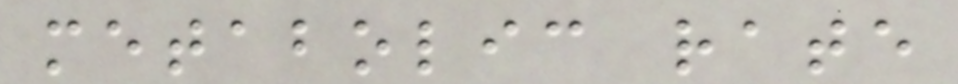metabolic rate
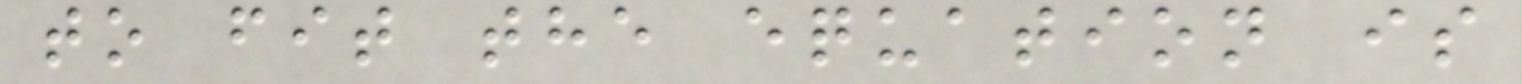to fit the equation is
